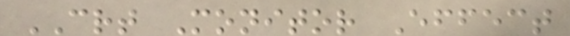CRT Monitor Effect
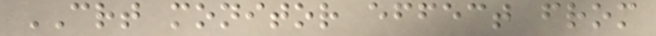CRT monitor effect from
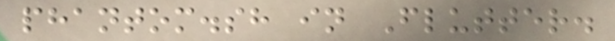phantom.sh in Flutter.
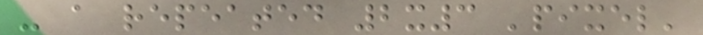- a repeated 2x3 'pixel'
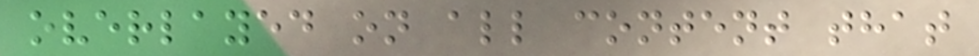overlayed on all content that
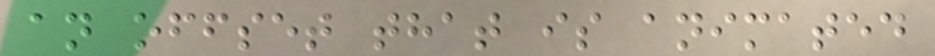an offset that is animated
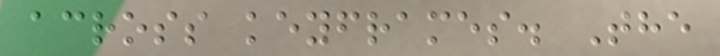across keyframes. The
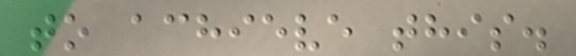to achieve this.
